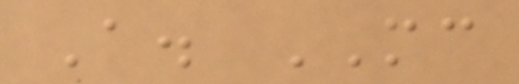A. MC
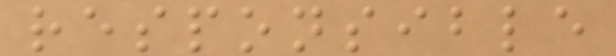responsible
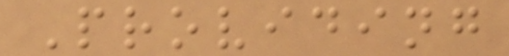Providing
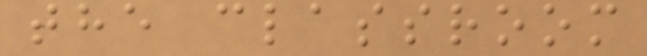the classroom
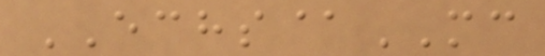ECHS@MC
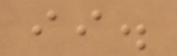ii.
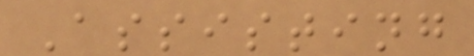Assisting
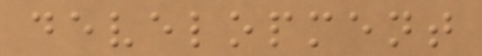development
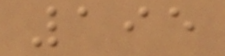195
